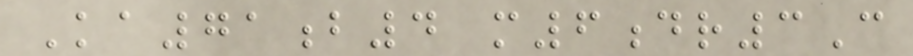Ka71b4 m6dr3C
